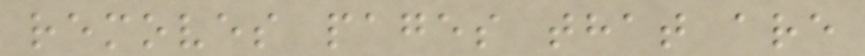removes pages that are
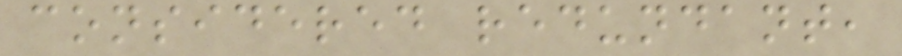considered redundant,
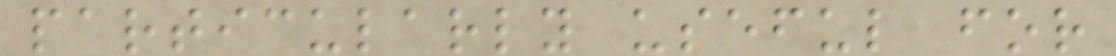particularly useful for
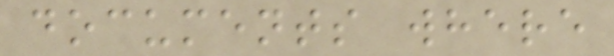documents where
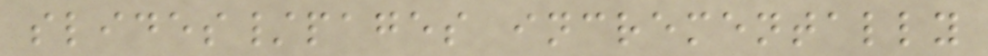slides/pages incrementally
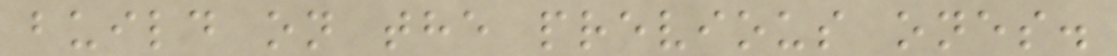build on the previous ones.
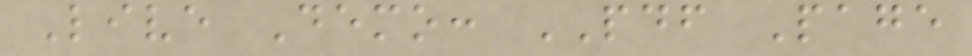Live Demo: PDF Page
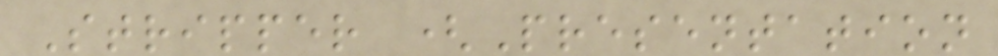Stripper (Presentation
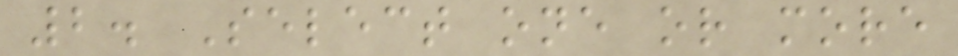2. Select one or more
